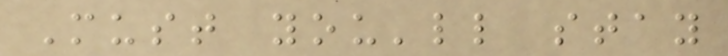Must you'll stay
